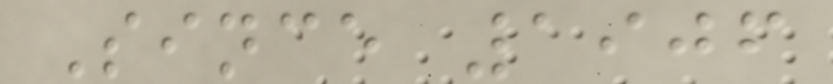Since 1906
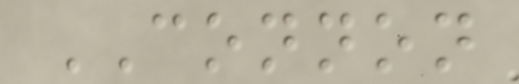CONNON
